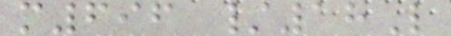m696 /18L
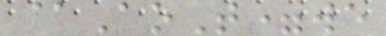@AoT=we
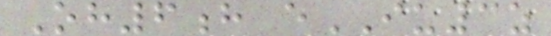Oh6h eIU3z
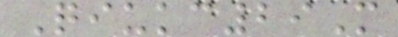Qiukc29M
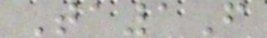Ta1F
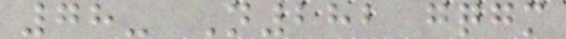78- N282 gqgm
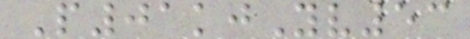P01kjYv53
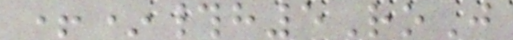+*#h5RoJ
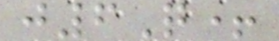j6Q+
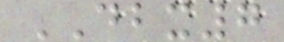DBX7
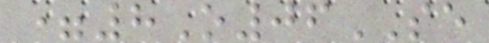=8O06SE
